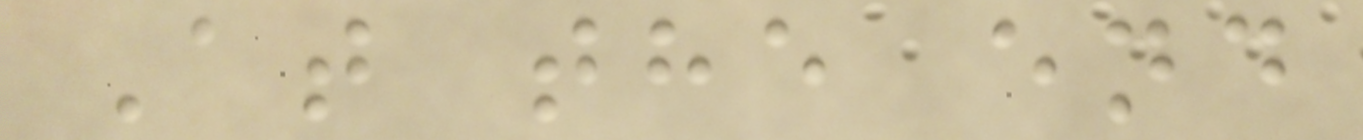At the end
